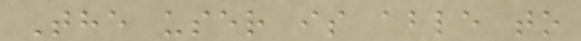The user is able to
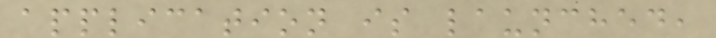application is launched,
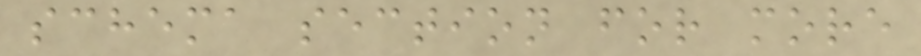schema section for more
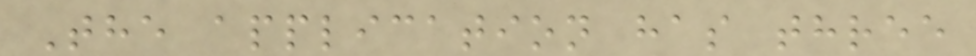The application has three
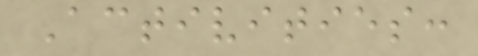Activities:
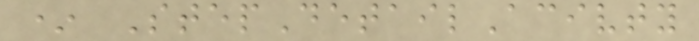* StepDetailAcivty
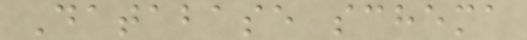Database schema
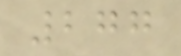277
